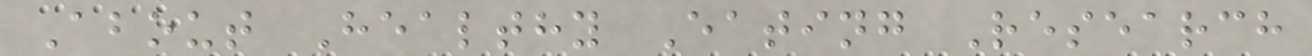About Healthy Eating Research
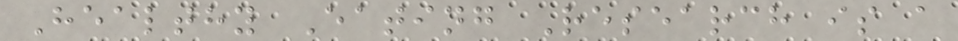Healthy Eating Research is a
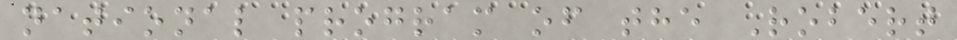national program of the Robert
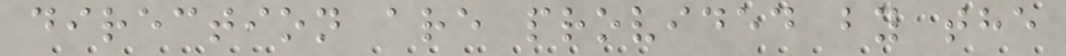direction are provided by the
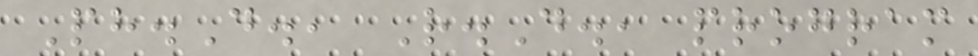Ph.D., R.D., program
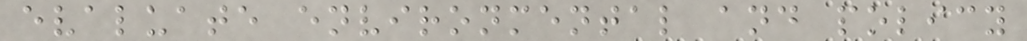evaluate environmental and policy
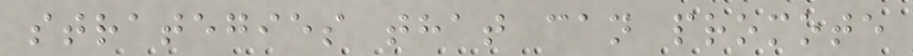strategies that can promote
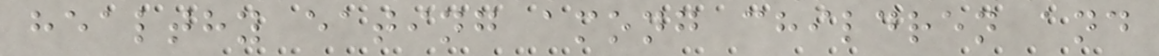healthy eating among children and
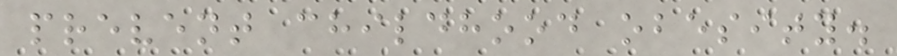prevent childhood obesity.
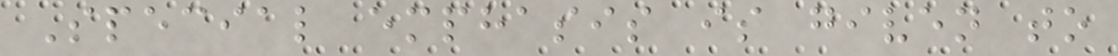Special emphasis is given to
